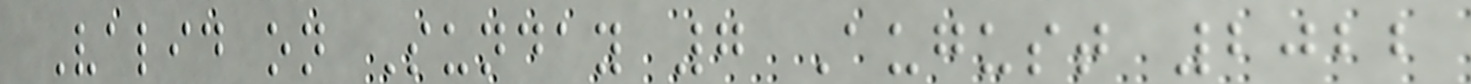Valid on Sunday 7 August 2022
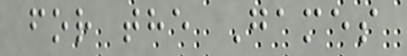for the Games
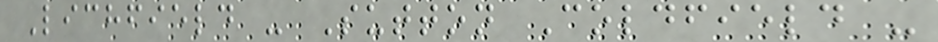Lichfield - Sutton Coldfield -
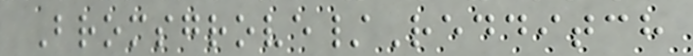Bromsgrove/Redditch
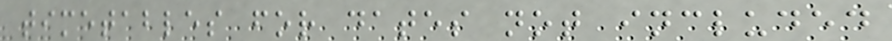timetables for dates not included
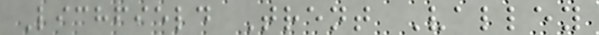Lichfield Trent Valley
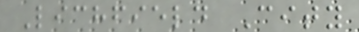Lichfield City
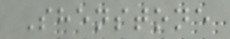Shenstone
